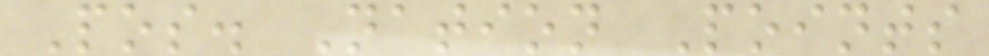Pos. Nation Points
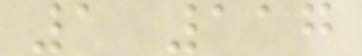1 117
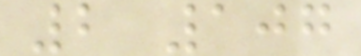2 107
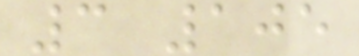3 105
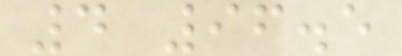4 96.5
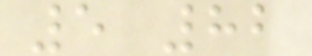5 82
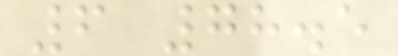6 78.5
